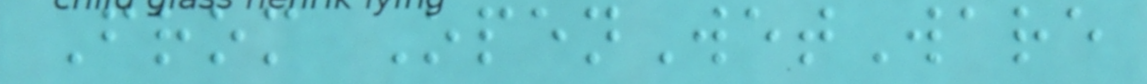From OpenWetWare
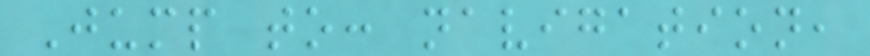Jump to: navigation,
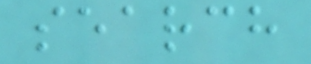search
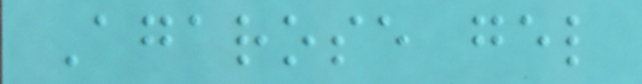Agarose gel
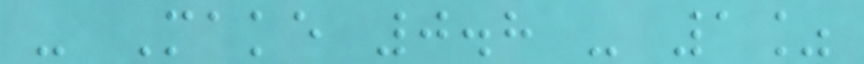- Make 0.8 - 1%
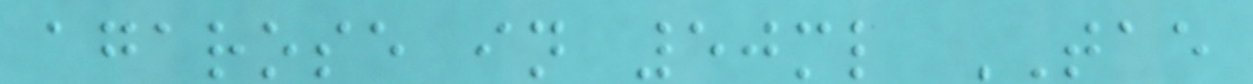agarose in 50ml TAE
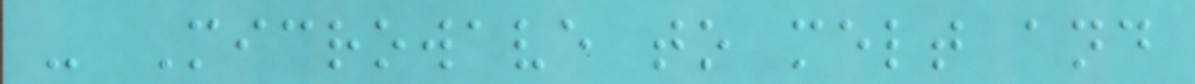- Microwave to melt and
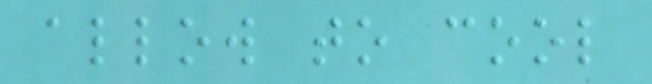allow to cool
